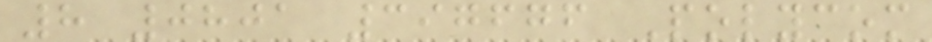8 0801 397676 Polycom
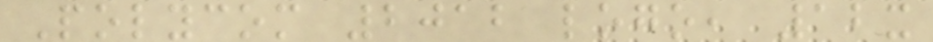Polycom 2012 logo, 12x
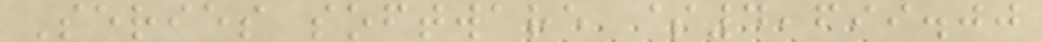Series software $4,699.00
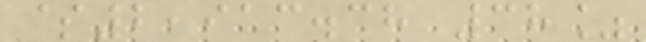$2,913.38 38%
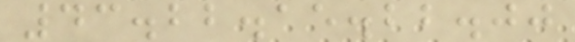43.22.15.22.00
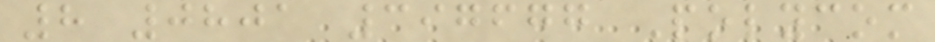8 0801 397677 Polycom
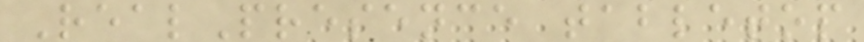RealPresence tabletop
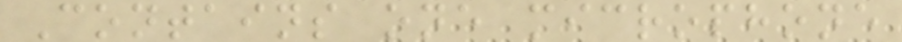Contains one microphone
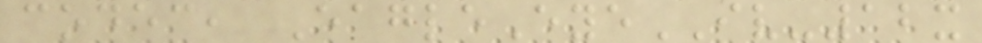codec, EagleEyeIV-12x
